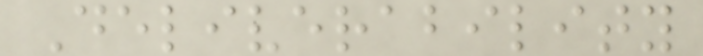Deliverability
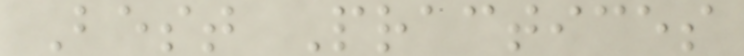Best Practices
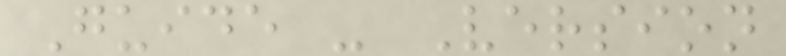Guide - Version
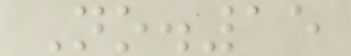No.15
